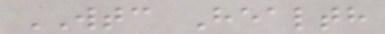WTC Health
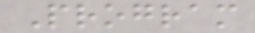Program
